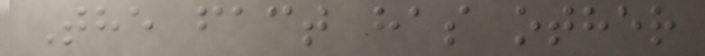The fact has other
